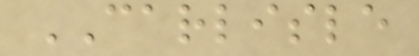CARLISLE
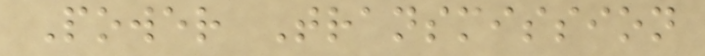Power Transmission
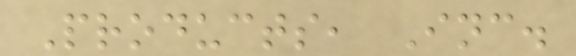Products, Inc.
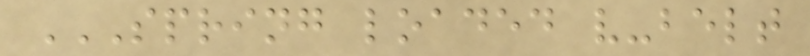SPRING LOADED V-BELT
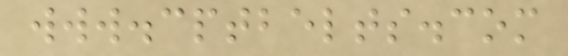www.cptbelts.com
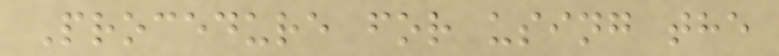Procedure for using the
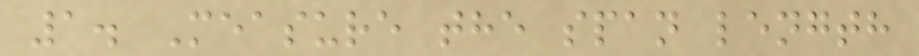1. Measure the span length
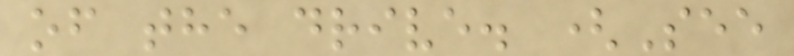of the drive. (See
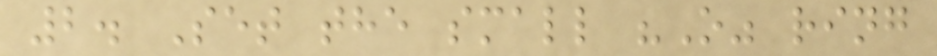2. Set the small "O" ring
